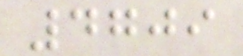4709
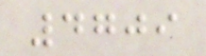4709
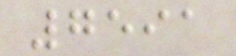7591
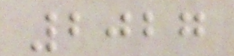2027
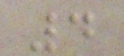4
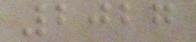2027
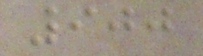900
